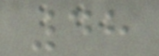48
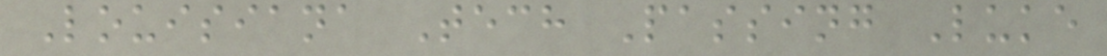Louisiana Tech Passing Luke
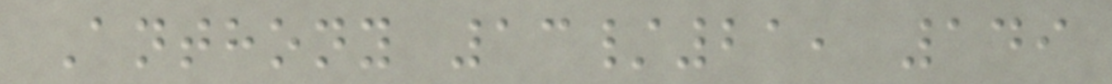Anthony 13/21, 149
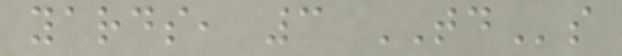yards, 3 TDs
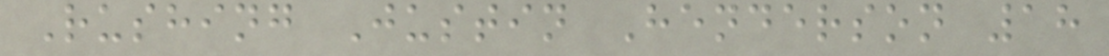Rushing Justin Henderson 18
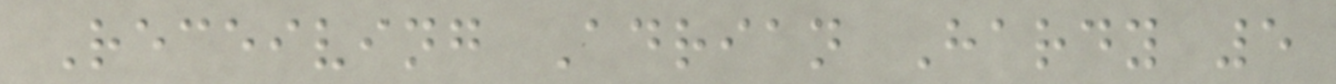Receiving Adrian Hardy 5
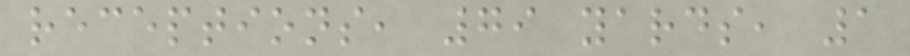receptions, 79 yards, 1
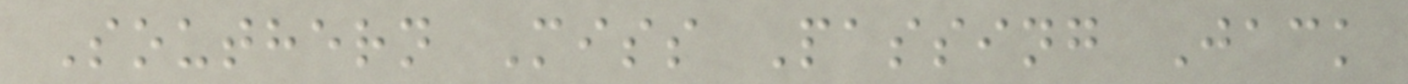Southern Miss Passing Jack
